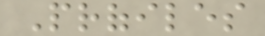Profiles
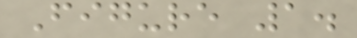Figure 1.
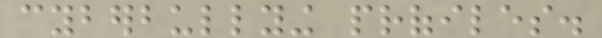cyberbullying profiles.
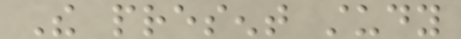The present study
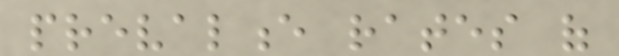prevalence rates of
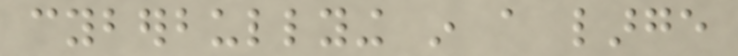cyberbullying in a large
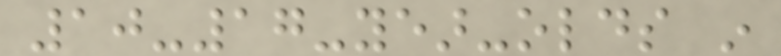10-17-year-olds in
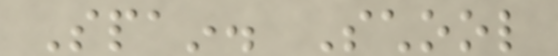Spain. School
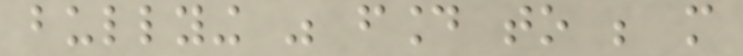bullying was found to be more
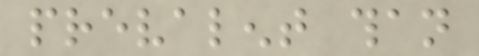prevalent than
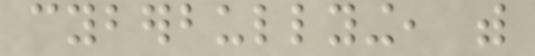cyberbullying, with
